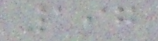197
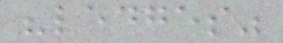"ledges"
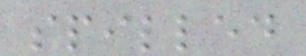spilled
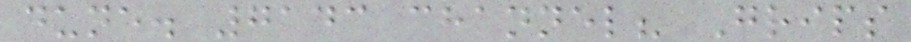dune. 7143 channel? Grips
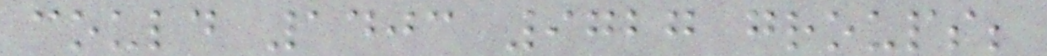could 1403 9727 groups;
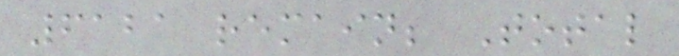6121 remain; Total
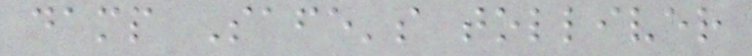damp Safe's tolliver
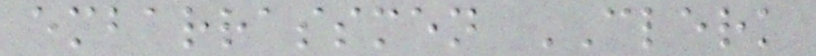embarrassmen CLERK
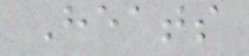Heats
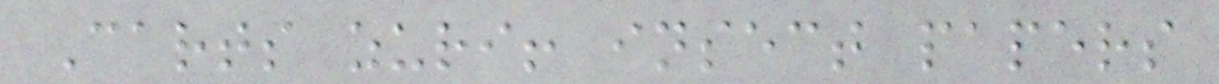Carts zuri! insect papers
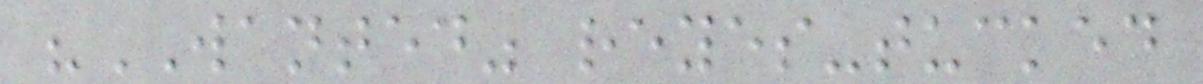"WANTED" reyes-tucked
